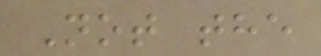Not the
